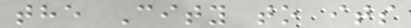the City to its
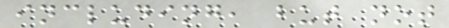including, but not
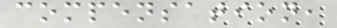compensation,
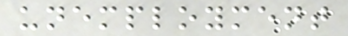unemployment
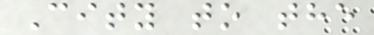City to the
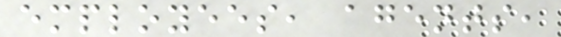employees, agents,
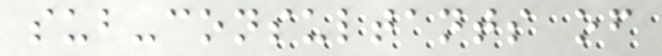sub-consultants of
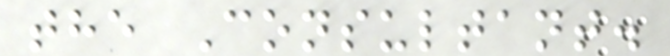the Consultant.
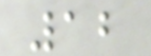12
